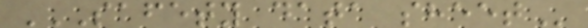SAFETY DATA SHEET
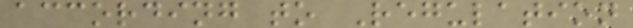according to Regulation
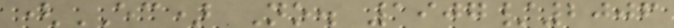(EC) No. 1907/2006
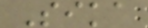Sika
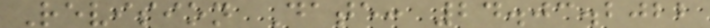Revision Date: 24.03.2022
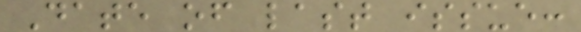Date of last issue:
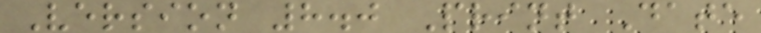Version 8.0 Print Date
